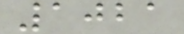1021
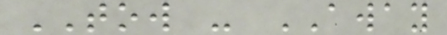TOW - AWAY
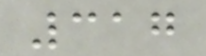317
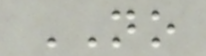NO
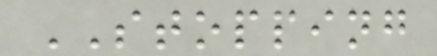STOPPING
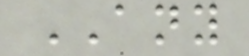ANY
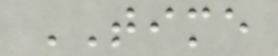TIME
